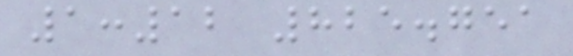1:12 825.751
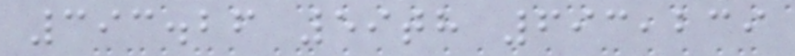393.26 59th 693,239
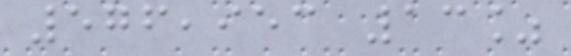576,953 13%
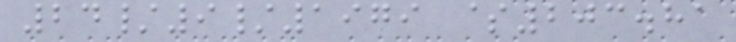24/9/1979 $203.81
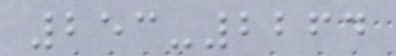253-2264
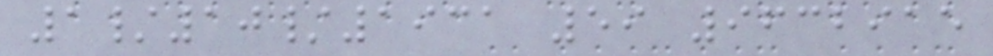1/10/1931 59 9632915
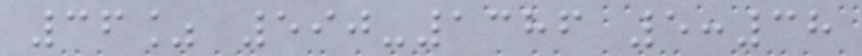36% 590-1386 5:38
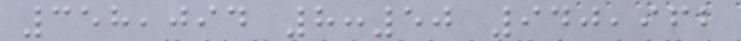358,094 8:50 940,962
